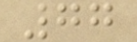77
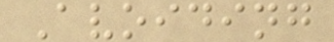Avoiding
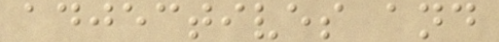adjectives and
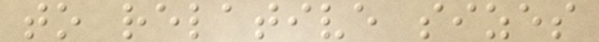to relative sizes
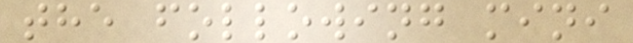the following mini
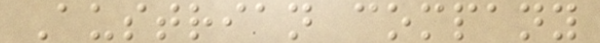Austrian company
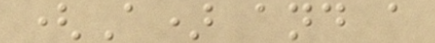(A) and a
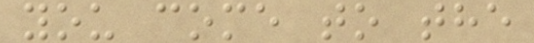you come to the
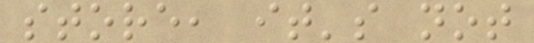store, it's not
